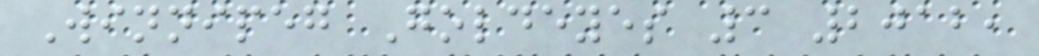Winnipeg Goldeyes 3 2012,
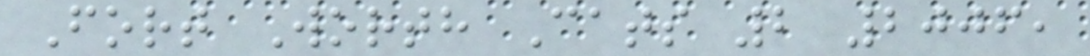Fort Worth Cats 2 2006,
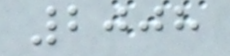2008
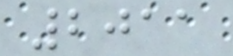2011
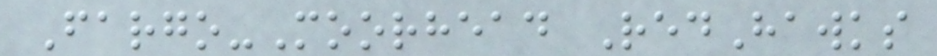Fargo-Moorhead RedHawks
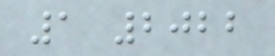1 2022
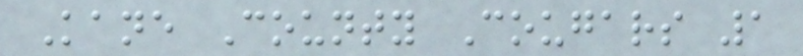Kane County Cougars 1
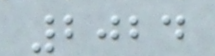2024
